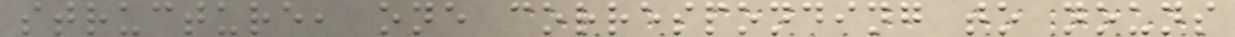structure, one corresponding to nouns
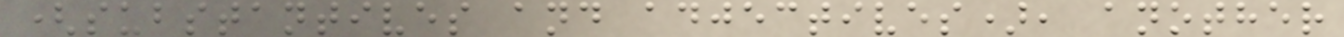(substantives and adjectives), another
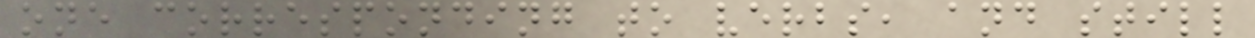one corresponding to verbs, and still
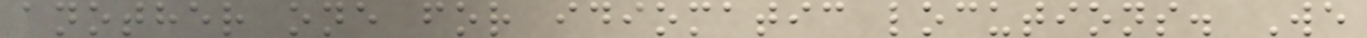another one for idiomatic locutions. We
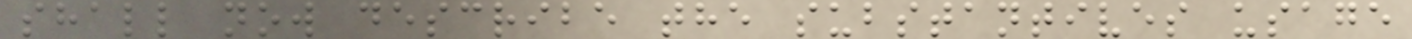shall now describe the substantives usage
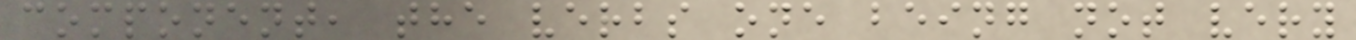component, the verbs one being not very
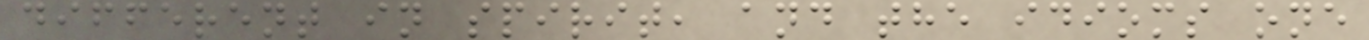different in spirit, and the idioms one
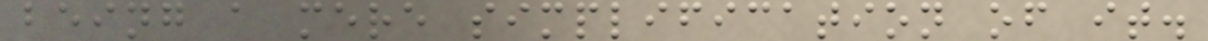being a mere simplification of it.
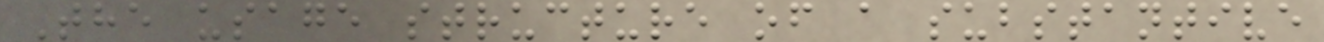The usage structure of a substantive
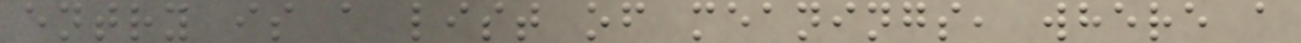entry is a list of meanings, where a
